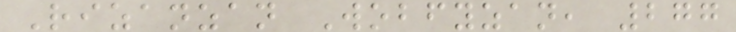Rizanzan Wobfyzan, 277
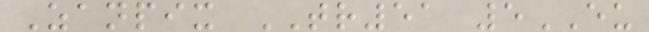Zanpix TR51 5EU
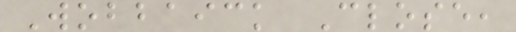Wobbaick Close,
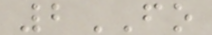2FO
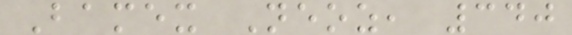Bamex Neoz, 340
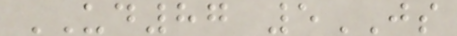UD87 5JS
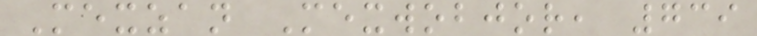Mexzan Mexwobjor, 739
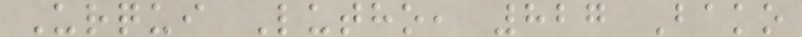Urqui Lutho, 827 Bako
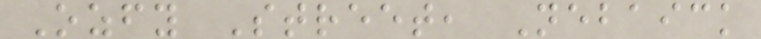Ozfy Street, Nebaick
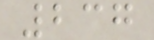237
